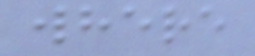where
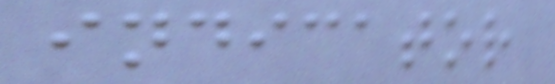indicator
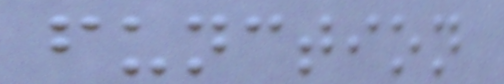function
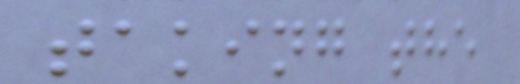taking the
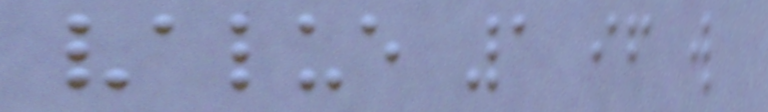value 1 if w
